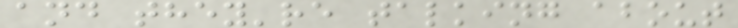and they're talking about
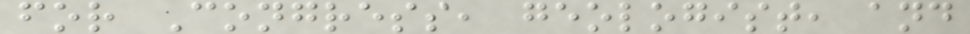for Congress, geologist, and
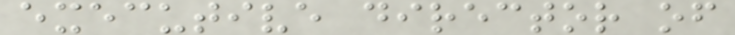executive director of
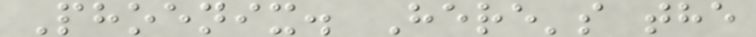Phoenix. Here's the
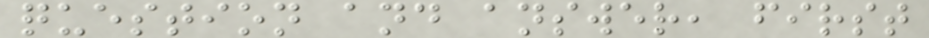question and answer, first
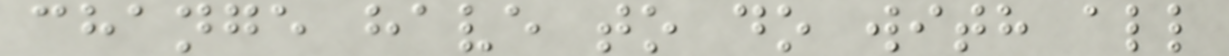change have to do with all
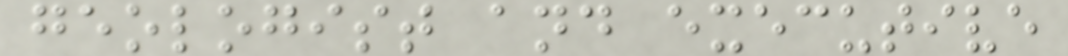geologist and executive
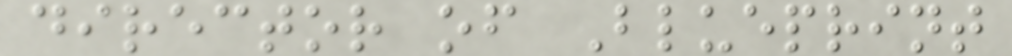director of Blueprint
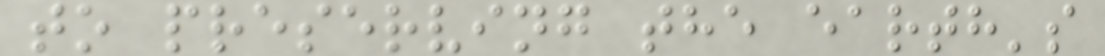to preserving the earth's
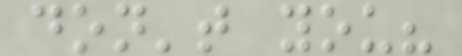don't you?
